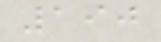190
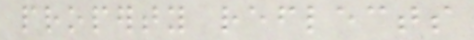property reflects
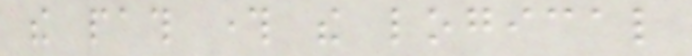the path through the logical
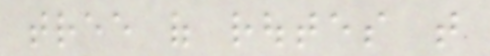tree of routes that
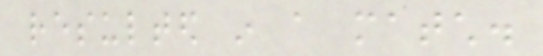resulted in a match.
